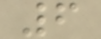6
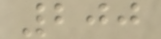200
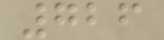726
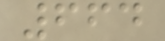664
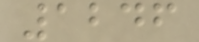1246
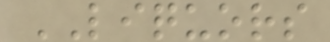LIQUORS
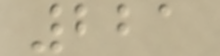221
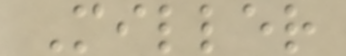Miller
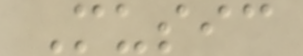Music
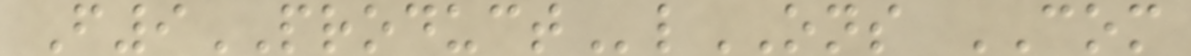F9PRODUCTlONS COM
